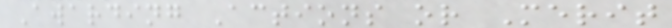Awarding Actions or Merit
